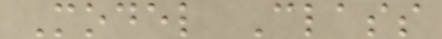Model Class
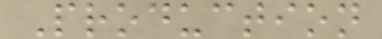Production
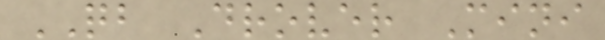QB Drover Mini
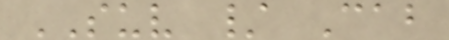SUV / Cab
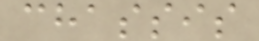chassis
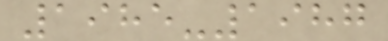1985-1987
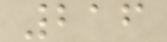216
